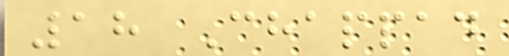18 Chappad
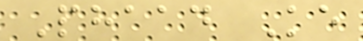Phaad Ke
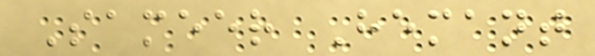Sameer Hemant
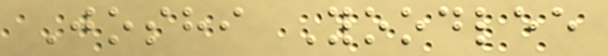Joshi Yoodlee
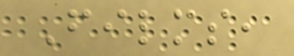Films,
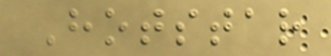Hotstar
